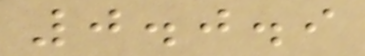0.0.9
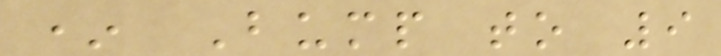* Bump to 9
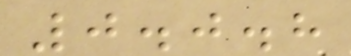0.0.8
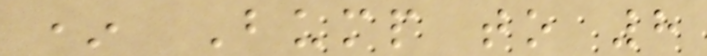* Bump to 8
